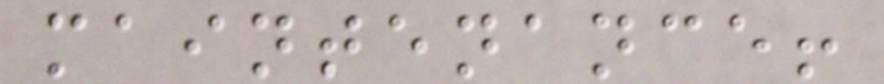maintenance!
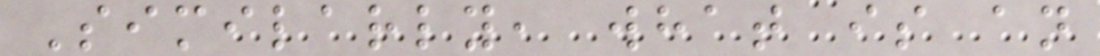Similarly, what is an
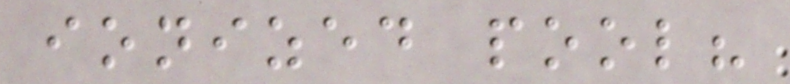ionized pool?
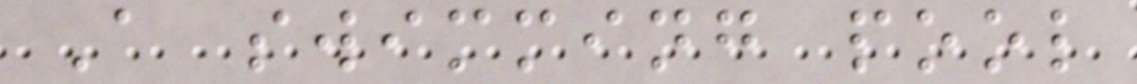A swimming pool
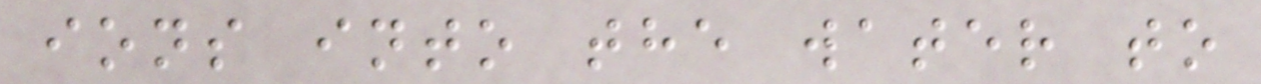ions into the water to
